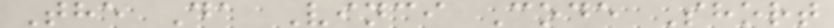The Da Vinci Code Short
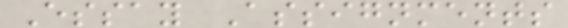Essay Assignments
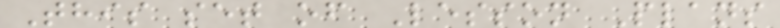This set of Lesson Plans
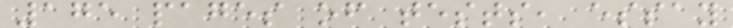175 pages of tests, essay
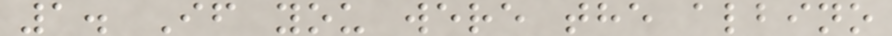1. If you were the albino
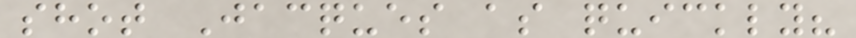shot Jacques as quickly?
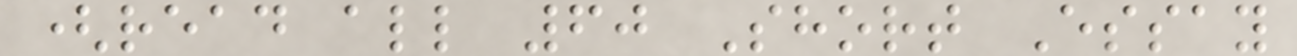(read all 60 Short Essay
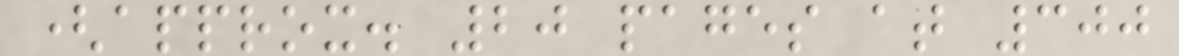(approx. 20 pages at 300
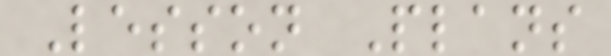Lesson Plans
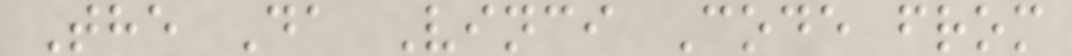The Da Vinci Code from
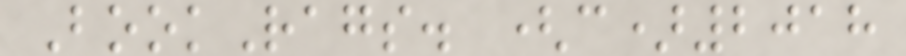BookRags. (c)2018
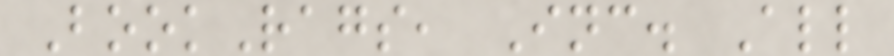BookRags, Inc. All
